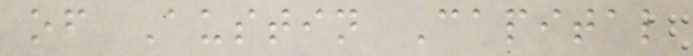of Austin Capital
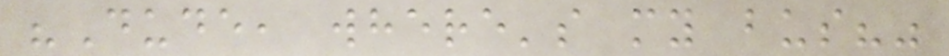"Dude, where's my bus?"
